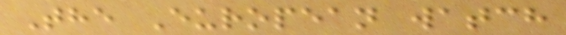The European watch
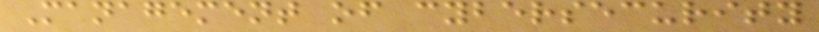Management of cybersecurity
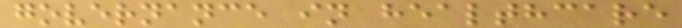governance in healthcare
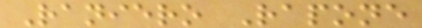Raniero Rapone
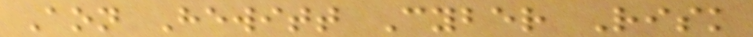Aon Hewitt Cyber Risk
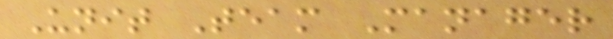Unit Team Manager
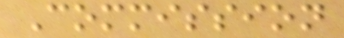Commission
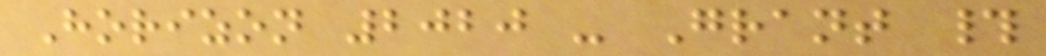Horizon 2020 - Grant #
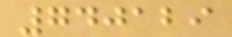740129
